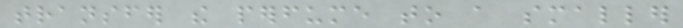transfer the perfume to a smaller
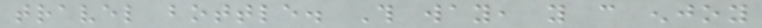travel bottle. This way, you can enjoy
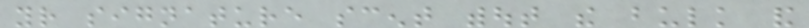your signature scent without the bulk and
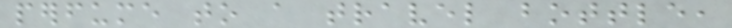perfume to a travel bottle,
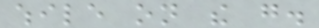while on the go.
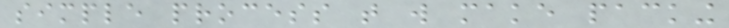simple process that will make packing
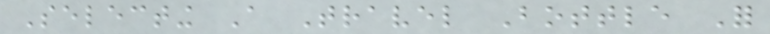Selecting A Travel Bottle For
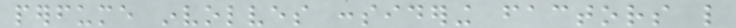perfume involves considering factors like
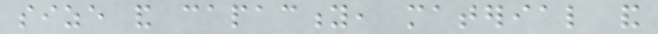size and capacity, material and
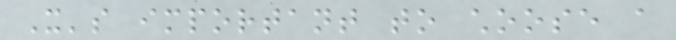It's important to choose a
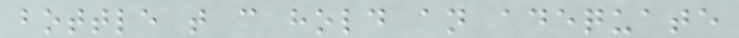bottle that can hold an adequate
